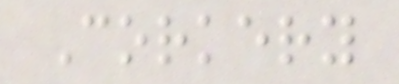Corkery
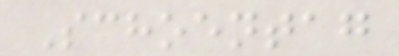Schoentag
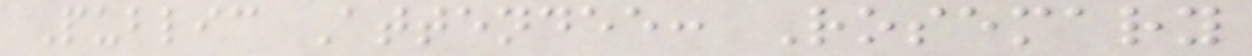Public Attendee: Rosemary
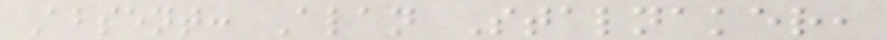Absent: Alan Stalnaker,
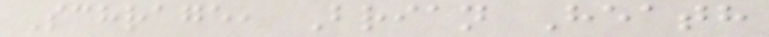Schrage, Brian Heath
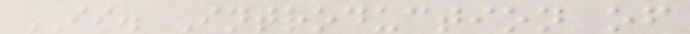II. Introduction of
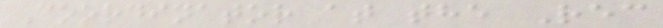Coordinator at the Rec
